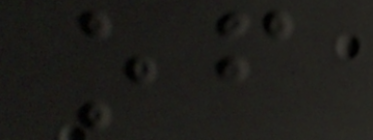of
